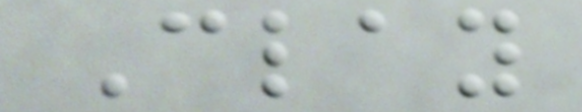Clay
